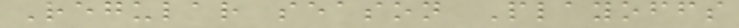Regular season Playoffs
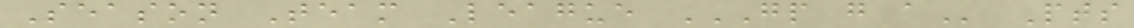Season Team League GP G A Pts
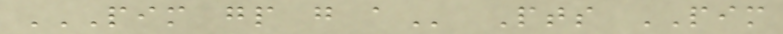PIM GP G A Pts PIM
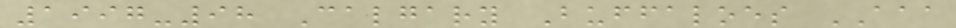1997-98 Calgary Buffaloes AAA
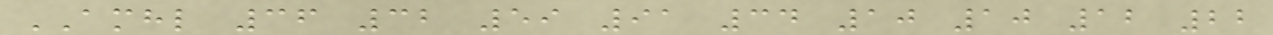AMHL 36 32 59 91 34 10 10 12 22
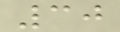30
